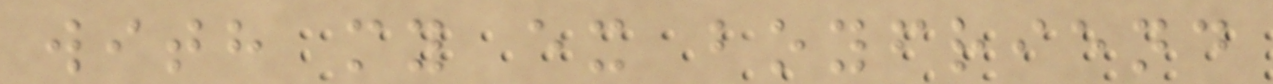with my ex boyfriend
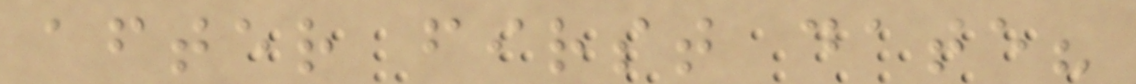after first date?
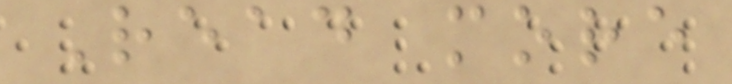Read more
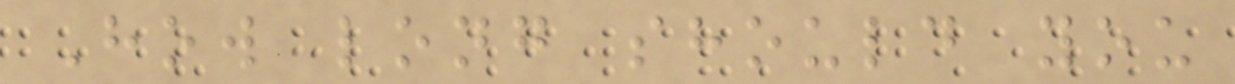How long should you
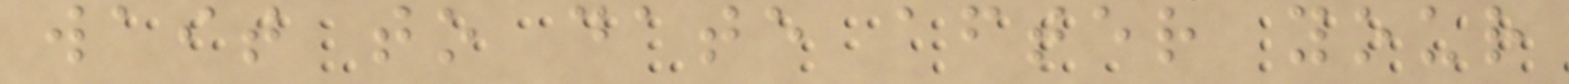wait to date after your
